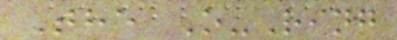The O-Ring
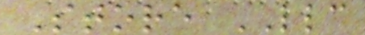Store LLC
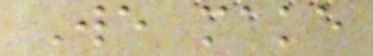We make
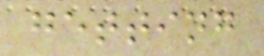getting
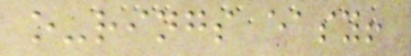o-rings easy!
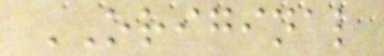ORIGINAL
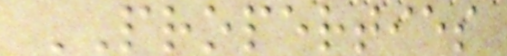PROPERTIES
